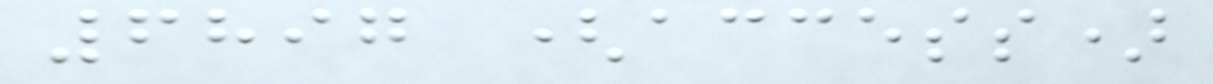6897 (access)
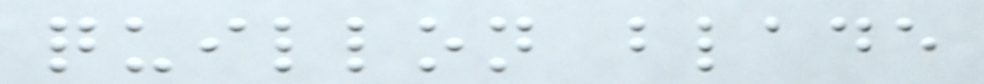quillon blade
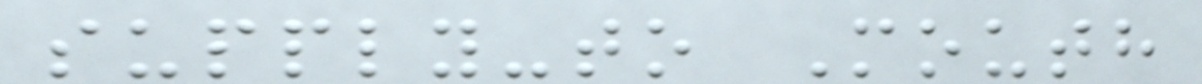supply-to Mouth
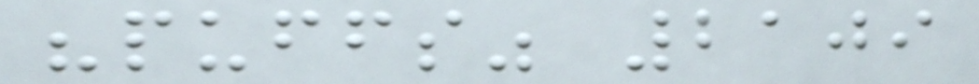"puffs" 2109
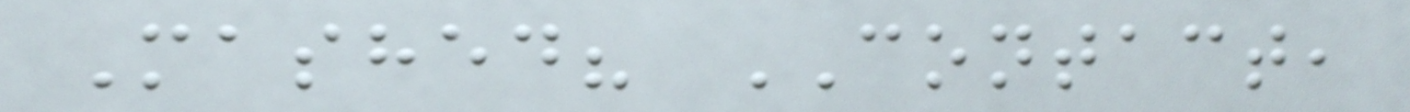Mashed? CONTACT,
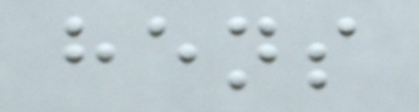hens
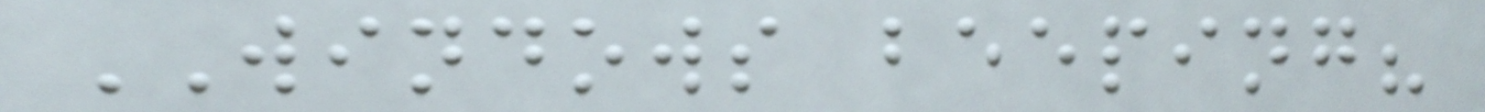WINDOWS beeping?
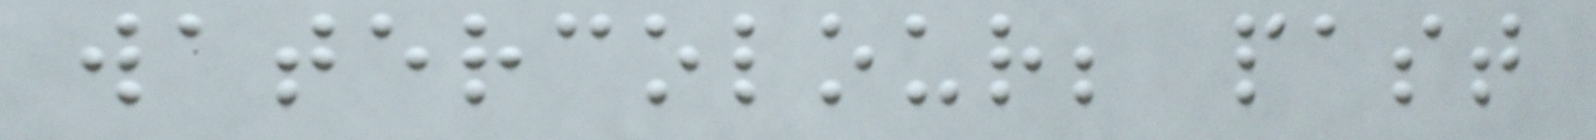watercolour; past
